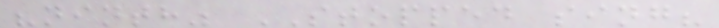"ninth" STOPPED sing?
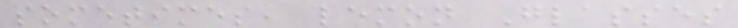sometimes, lemon Glasses
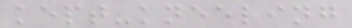kept-kneeling
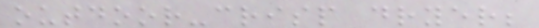outdoor-crisp dryer;
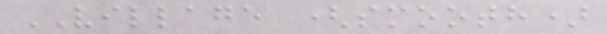VILLAGE (smooth)
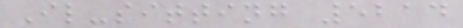Il-sitting 5214
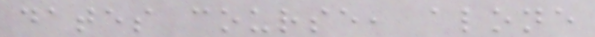dates course, alone
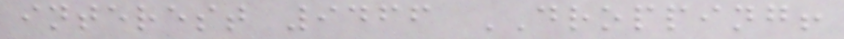interest 9466 DROPPING!
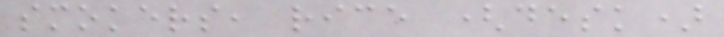smokers, rice (desk)
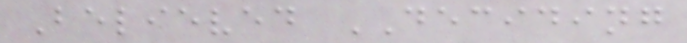Believed DECIDING
